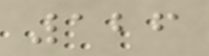126
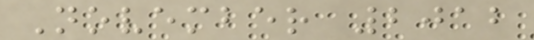November 2012
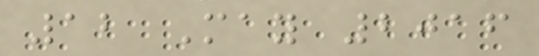12 May 2016
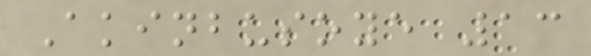Akinbusoye 13
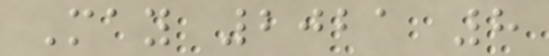May 2021 8
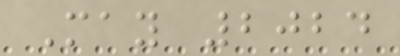May 2024
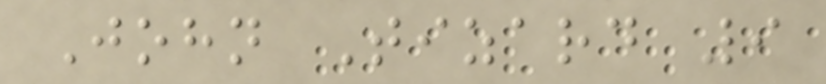John Tizard 9
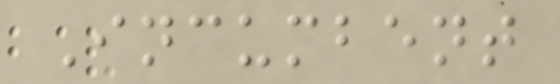Incumbent
